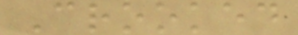Crooked
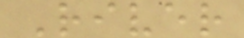River
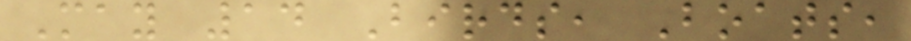May 14 Birds, Boats,
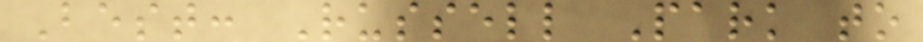Best: Russell Park to
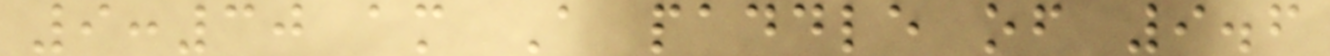9:30 am A paddle of 9.6
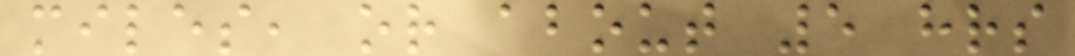miles, or about 5 hrs
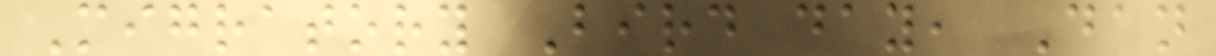Migratory Bird day, Dan
